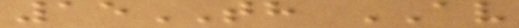15TH AV
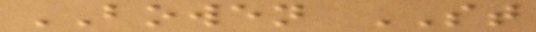BOWEN ST
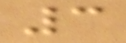3
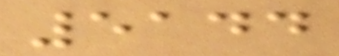5144
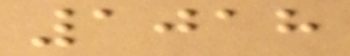1018
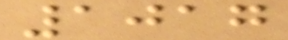1017
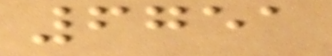6751
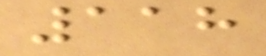118
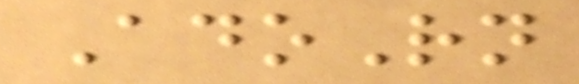AdoRn
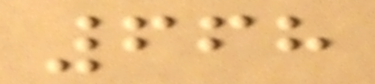668
